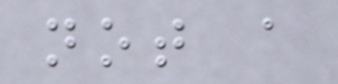not a
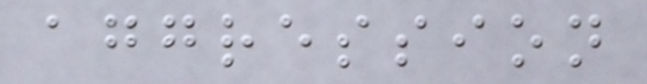aggression
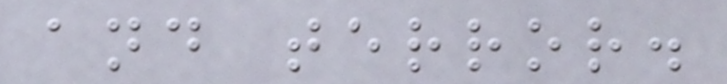and terror.
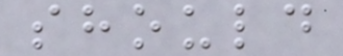should
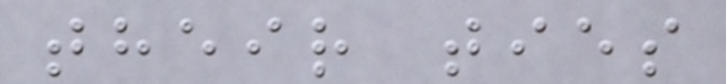their ties
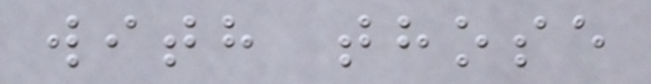with those
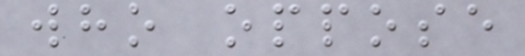who oppose
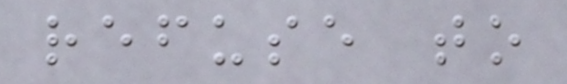refuse to
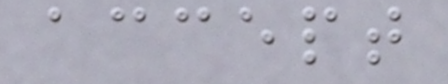accept
